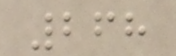268
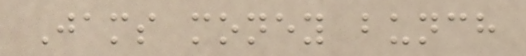Jams money bunch
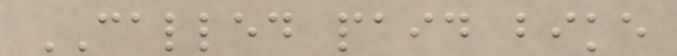CALLED paid bike
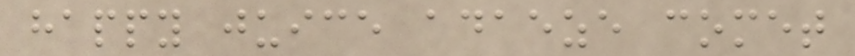happy juice adaeze comet
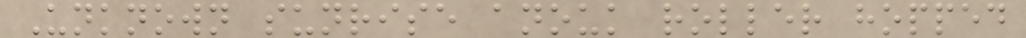Unknown sunrise anouk roller hopped
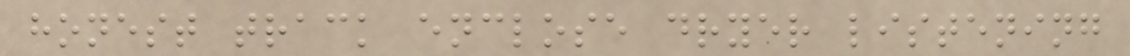honest track enclose dryer listening
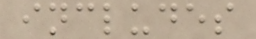includes
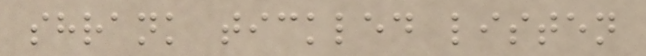shrank tickled listen
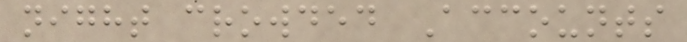night crowded Accounts
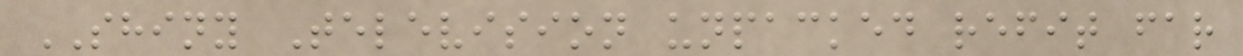SHINY Television unpacked refit far
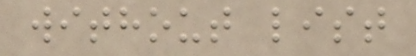without list
